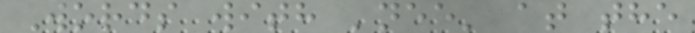Words with 'nee' at the
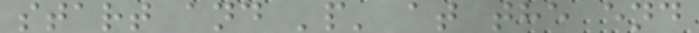start and 'p' at the end
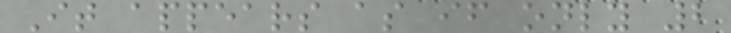It appears as if only 2
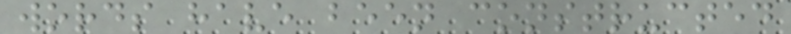words have been constructed
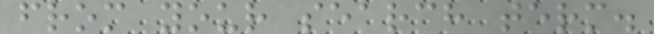from your search term.
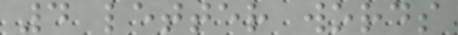4 letter words
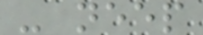- neep
